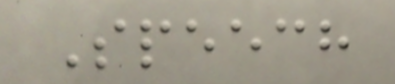Speech
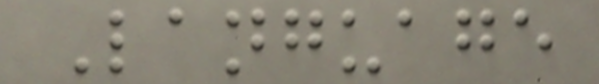Language
